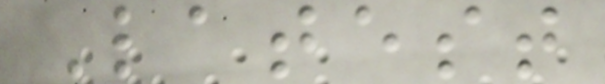Latest
